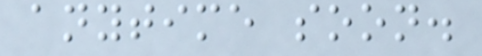anytime soon.
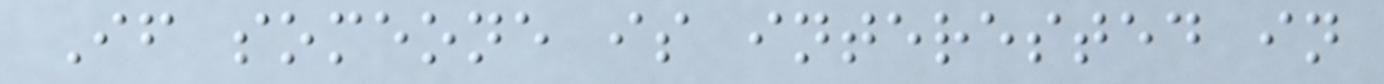If someone is interested in
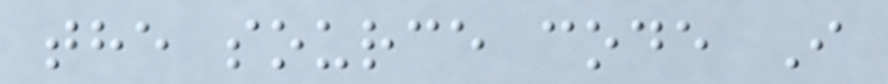the source code I
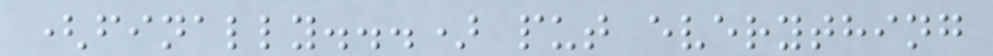(finally...) put everything
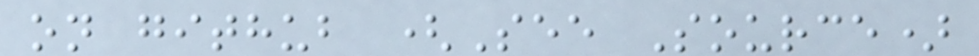on github (See Source)
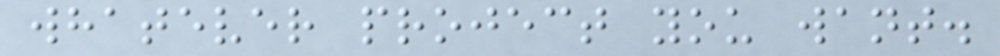whatever project you want.
